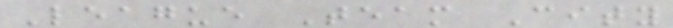League Team City
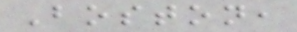Boston,
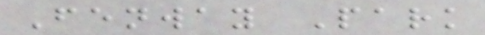Fenway Park
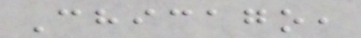Chicago,
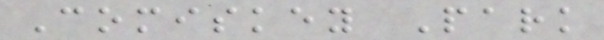Comiskey Park
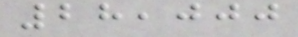28,000
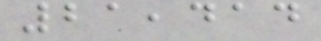21,414
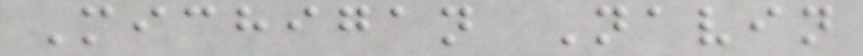Michigan Navin
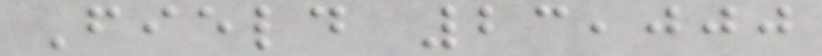Field 23,000
